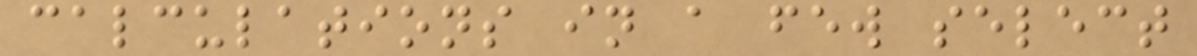calculations in a few select
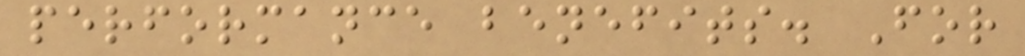performance benefits. For
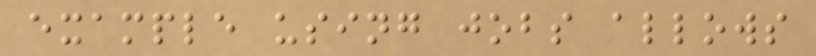example using jobs allows
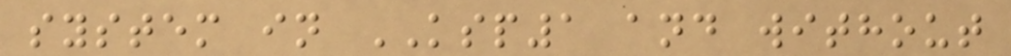system in KSP1 and without
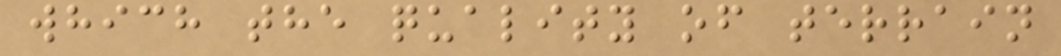which the quality of terrain
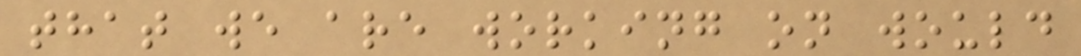that we are working on would
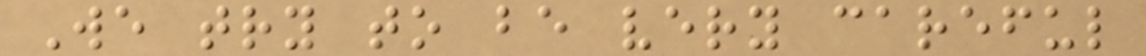We try to be very careful
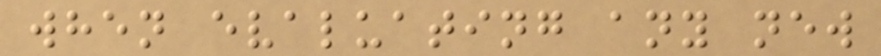when evaluating any new
